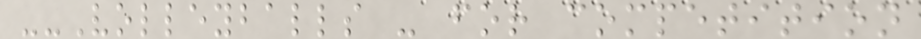--Volleyballs - for competition
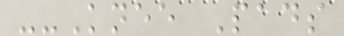--Knee Pads
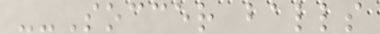--Soccer balls
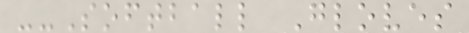--Softball Gloves
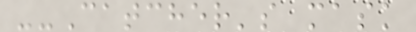--Catcher's mask
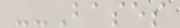--Bases
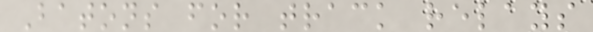Batons for track relays
